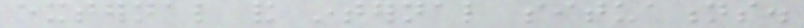external and internal situations.
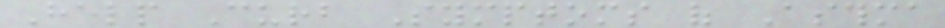Help Curb Symptoms of Asthma
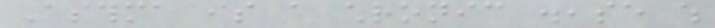Asthma is a chronic disease which
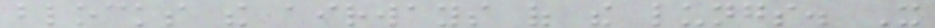blocks the airways of the lungs. It
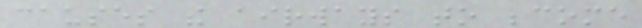causes the airways to become
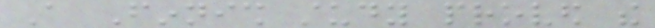A Finnish study proved the
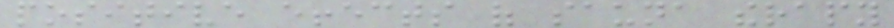positive effects of sauna therapy
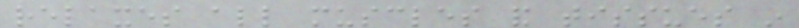relaxes all muscles and tissues in
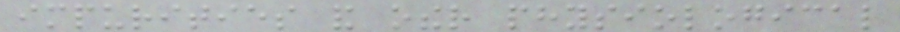impurities and other physiological
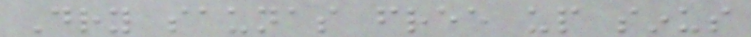Dry saunas free up sinus
